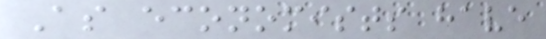As economists have
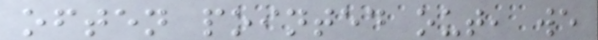often pointed out, we
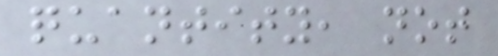quantity, not
